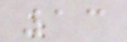13
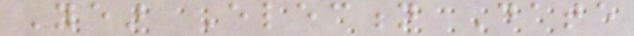Year Election Date
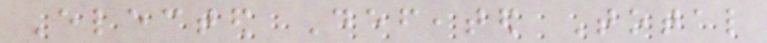Elected Defeated Total
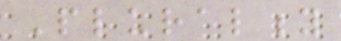Plurality
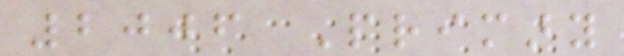2006 Primary
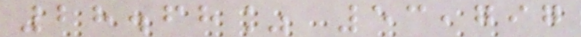28.68% 53,797
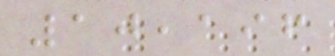10,196
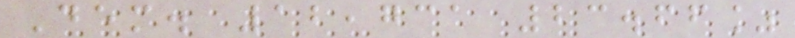Dem. 12,731 23.66%
